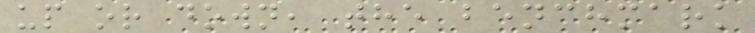up or down, the benchmark
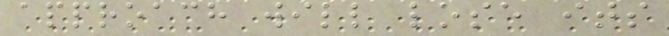approach will lose its
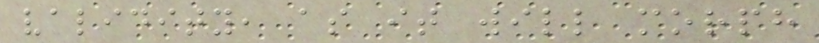validity, as it will morph
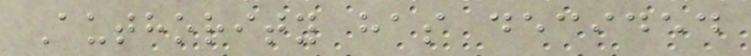Authority has decided
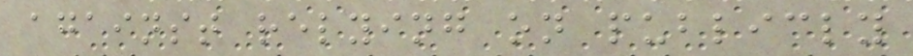against relying on publicly
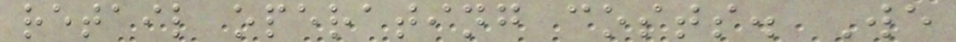retail operating costs. We
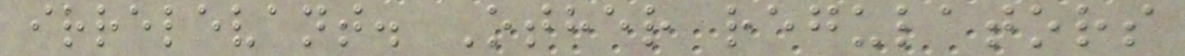irrelevant. Other regulators
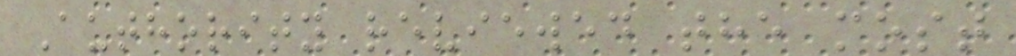Authority reviewed the most
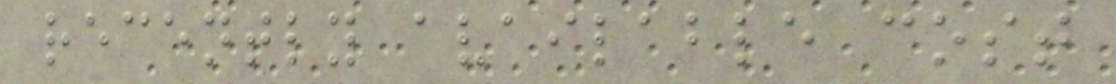recently available cost
